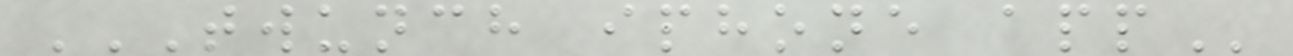TWUNCH IPHONE APP
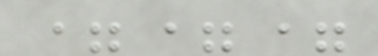===
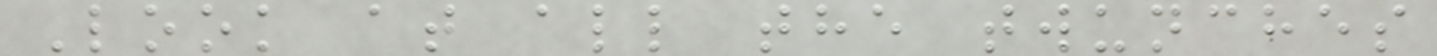Look at all the twunches
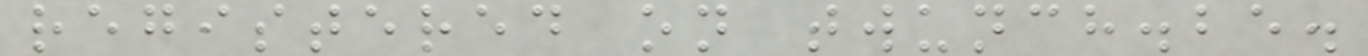registered on twunch.be.
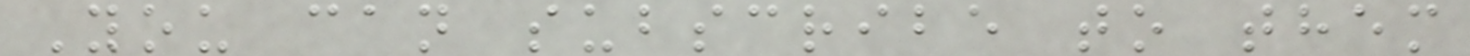You can subscribe to them
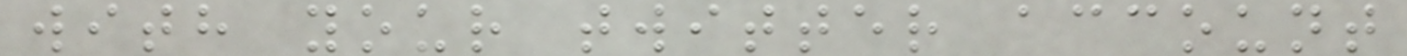with your twitter account
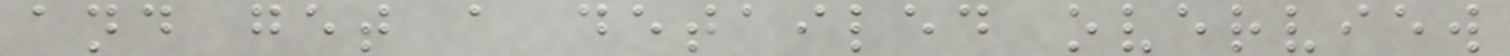and get a detailed overview
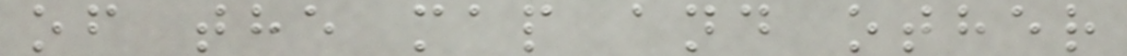of the map and other
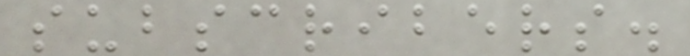subscribers.
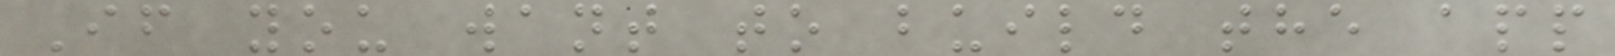If you want to build the app
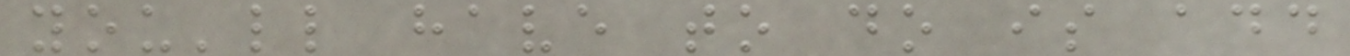you'll have to do is add
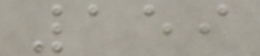159
